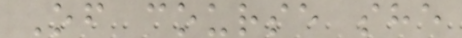Of course she
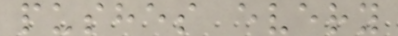pushes every
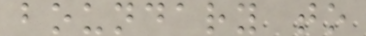boundary to
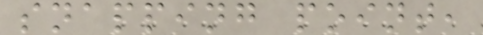snapping point,
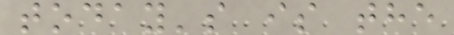today's is the
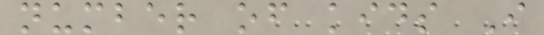number of kids I
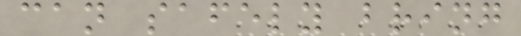can safely bring
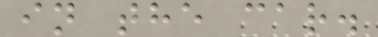in the car.
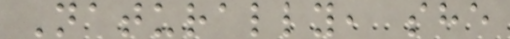Naturally, she
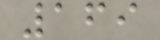169
